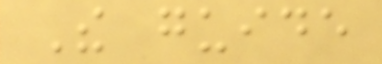The guide
